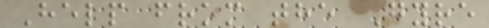Help from the Gyre
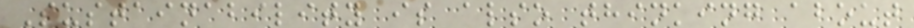Sustainability is also thinking about
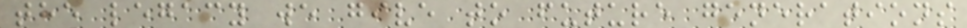the legacy we give to future generations
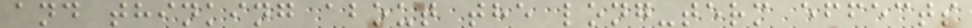and thinking about the long-term effects
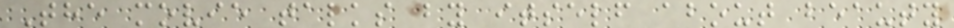The movie talks by itself about beauty
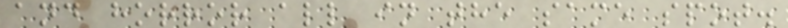and horror all in the same spot.
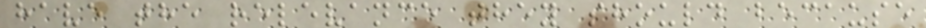have the relevance they should because
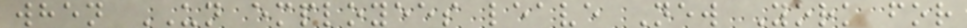when UN employees leave New York for
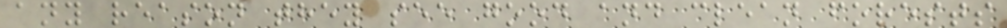any reason they see good and clean forests
